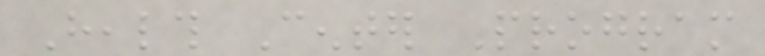Health Center Program
